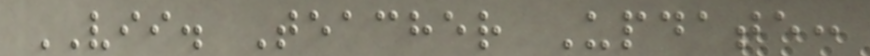VII. Teacher Update:
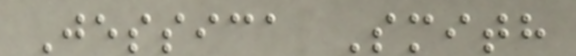Jessica Smith
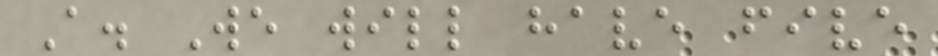A. We will have five
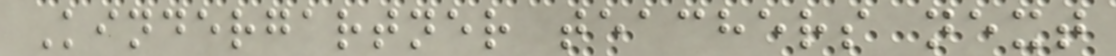Kindergartner teachers next
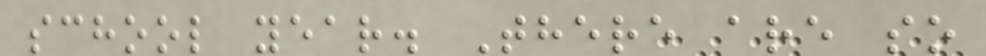school year. There are so
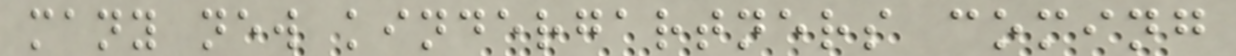many new kindergartners coming
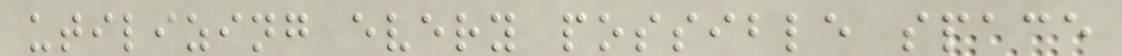utilizing every possible space
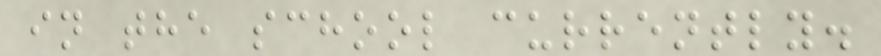in the school currently.
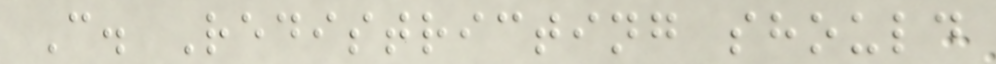C. Redistricting should
